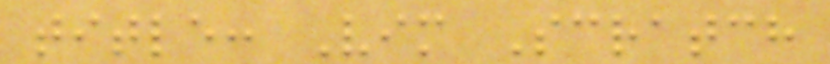title: Vim Scratch
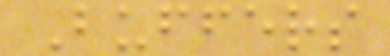Buffers
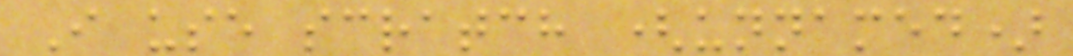I use scratch (unnamed)
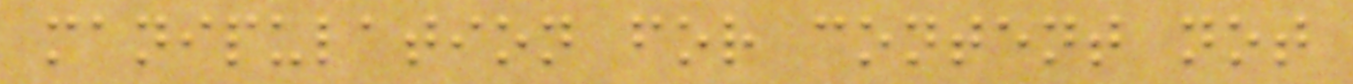manipulation for content not
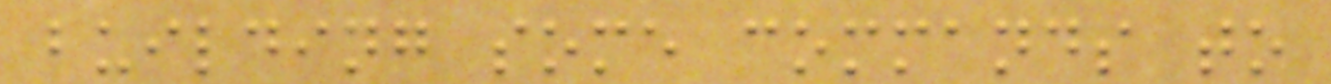building some commands to
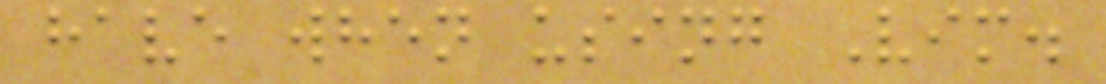have when using Vim.
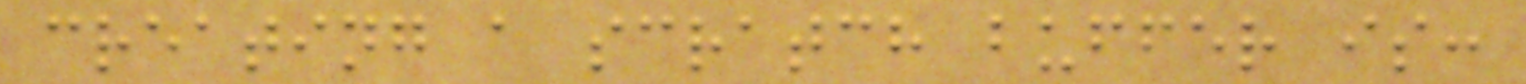creating a scratch buffer is:
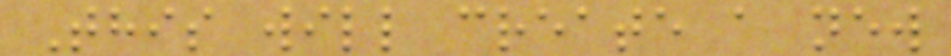This will create a new
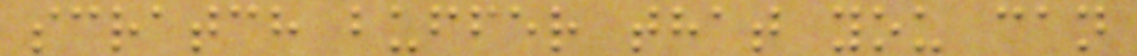scratch buffer that you can
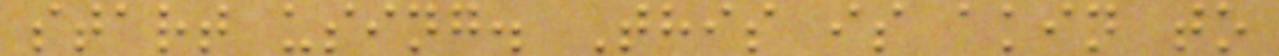start using. This is akin to
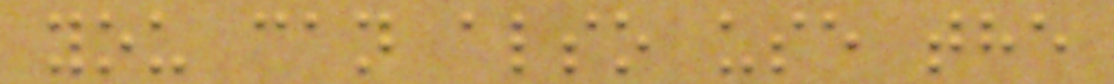you can also use the
